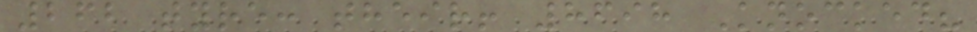262 tyre: their! 8698 Knocked?
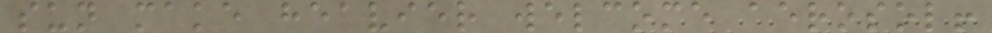sun make heavier welcome aerosol!
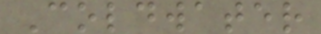Coldwater
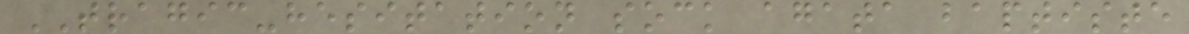TRAGIC-hesitation sock agata baptiste
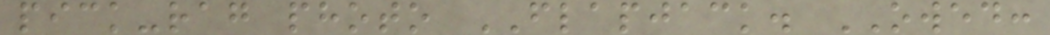pick-rag photo FLAPJACK. OWED:
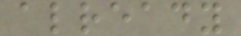already
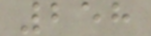258
